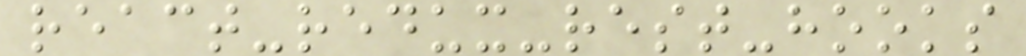react-redux-rest-hooks
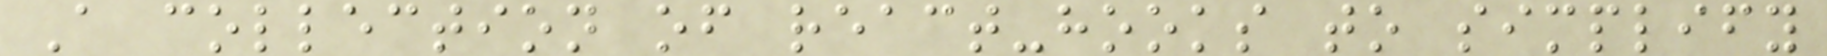A collection of react-hooks to simplify
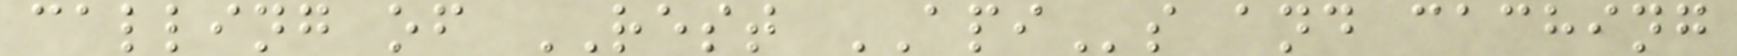calling of REST APIs and caching
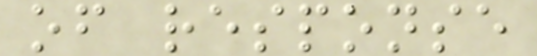of response
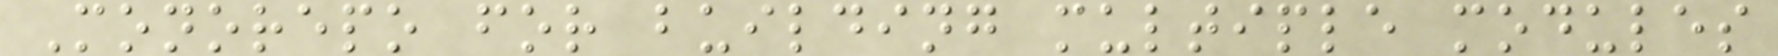Monorepo for building multiple modules
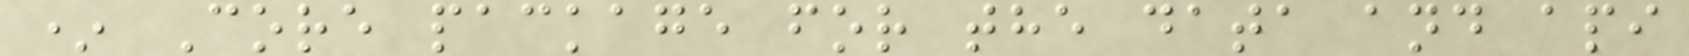* Core package for the data and api
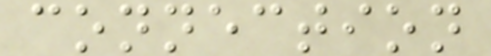connection
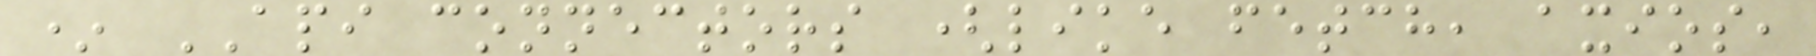* API connectors (like fetch, axios,
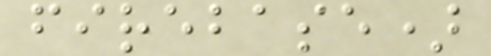firebase)
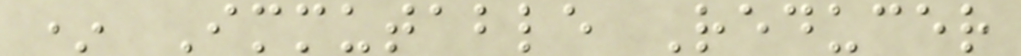* Immutable Reducer
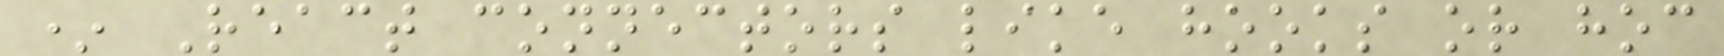* React connectors like hooks or hoc
